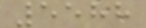5588
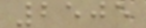2505
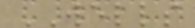WELLS
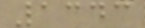1343
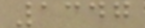1347
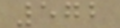572
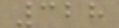328
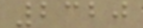2320
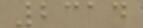2314
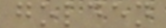golden
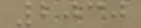2030
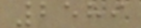2589
